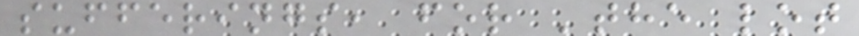sufferings, for 'the lot
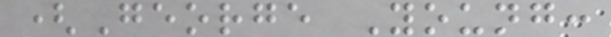(George Young:
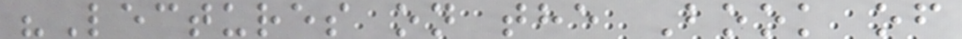"Lectures on the Book of
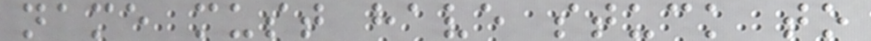name must have stuck to
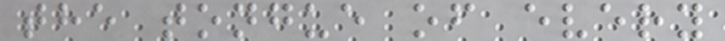the tongue of every
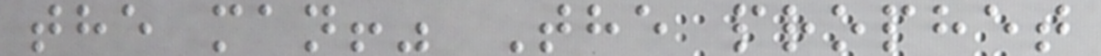the man!" The prophet
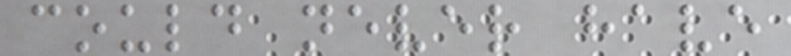could never have
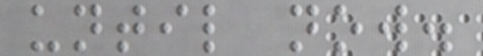until now.
